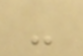-
